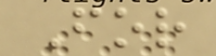For
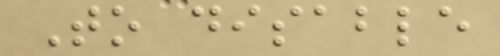To disable
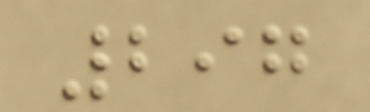297
